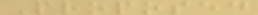Proposed
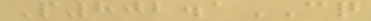P802.1CQ
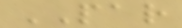PAR
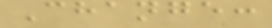Change:
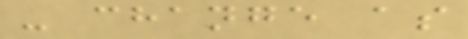- change as
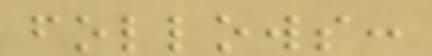follows:
